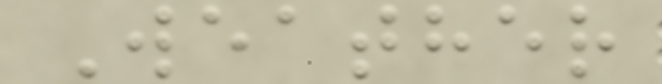Weather
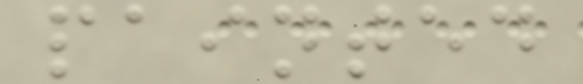painted
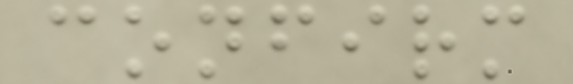confirm
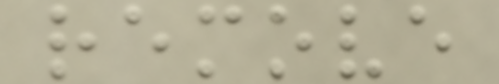remove
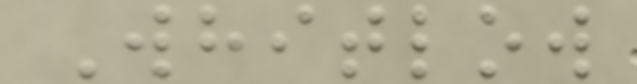Whitlow
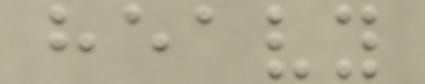heavy
